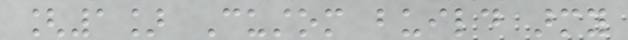[1] Custom build army
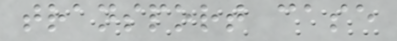transport case
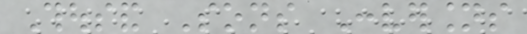Thousand Sons Conversions
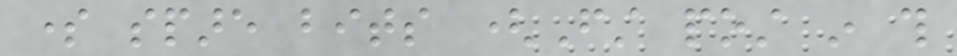some spare bits (First post in this
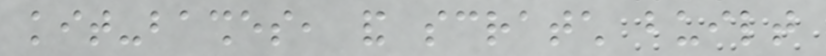kit-bashes, and scratch built
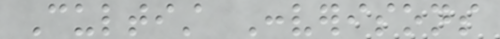Cultist Converisons
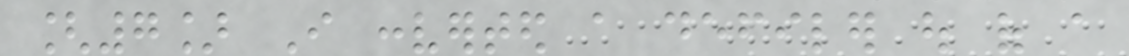[7] I converted a defiler out of a
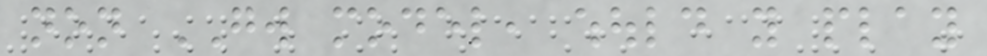non GW model, whould you play
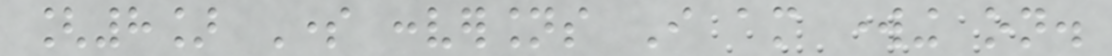[8] Some conversions I am working on.
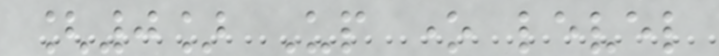[0] Up one level
